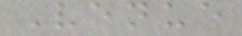Venue
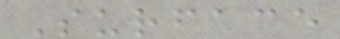Surface
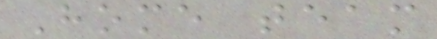Home team
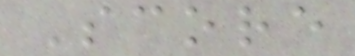Score
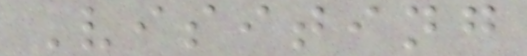Visiting
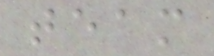team
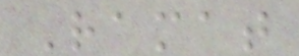Ramat
